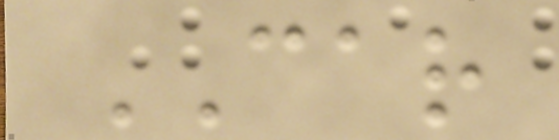CAR
